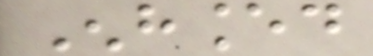Enhanced
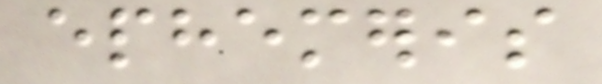ephemeris
